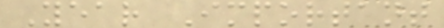Year Important
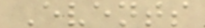Events
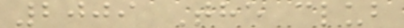2009 The club
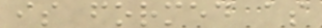is formed as
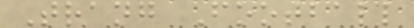Trang Football
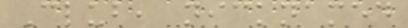Club, nicknamed
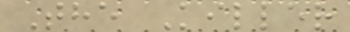The Killer
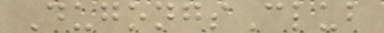DugongsClub
